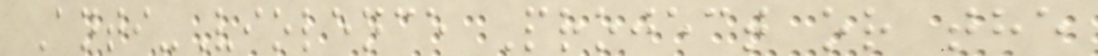Anti-Violence Project or the
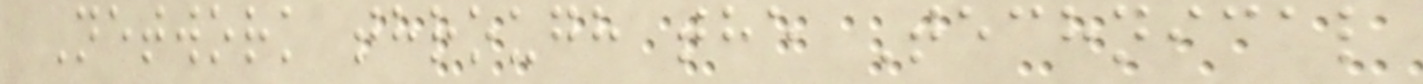Network through the Technical
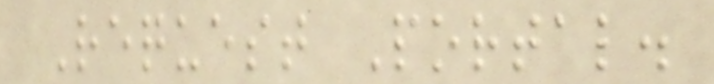Request Portal.
